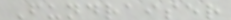Fundraiser
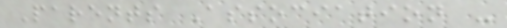Parents Association -
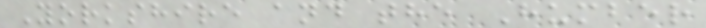Yorkshire and the Humber
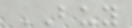BUY
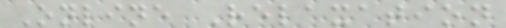Online Relaxation
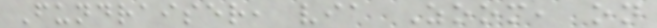Fundraiser, via Zoom, on
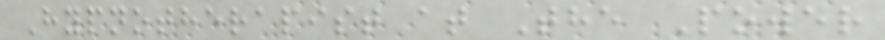Hypnotherapist at The Power
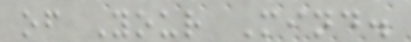of Your Mind.
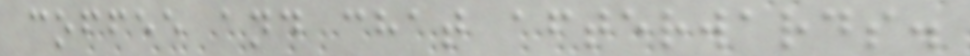coffee and chat afterwards.
